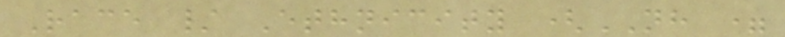Race / Ethnicity (NH =
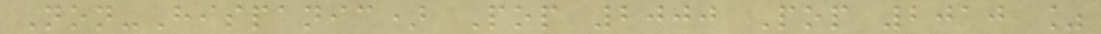Non-Hispanic) Pop 2000 Pop 2010 %
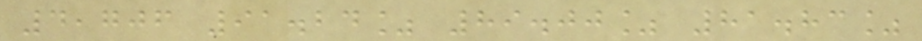4,706 91.24% 89.00% 81.83%
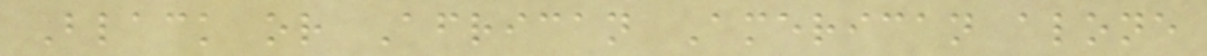Black or African American alone
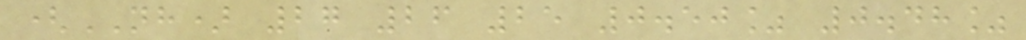(NH) 27 26 25 0.50% 0.48%
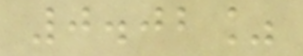0.02%
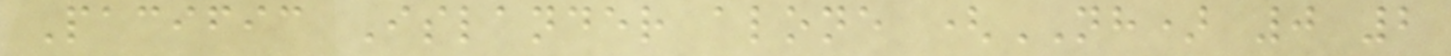Pacific Islander alone (NH) 0 2
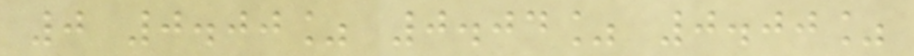0 0.00% 0.04% 0.00%
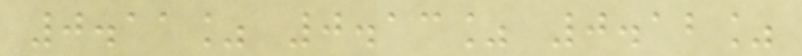0.11% 0.13% 0.12%
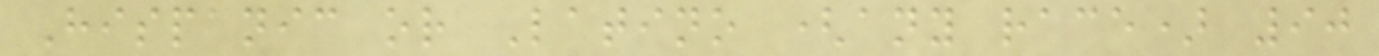Hispanic or Latino (any race) 90
